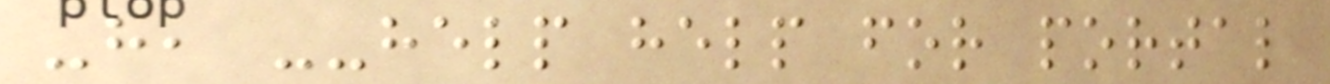-h, --help help for portal
